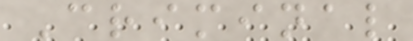Criminal
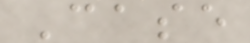Case
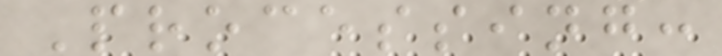Processing:
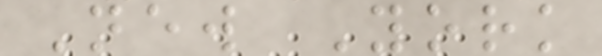New York
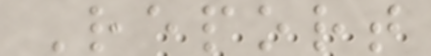Report
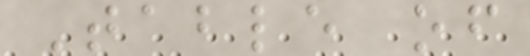Table of
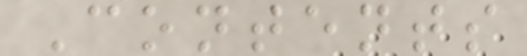Contents
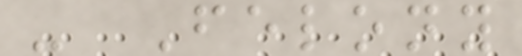- Felony
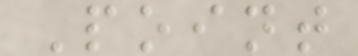Point
